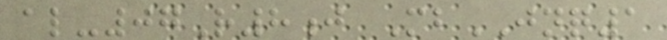al-07R8j MbJNQ1
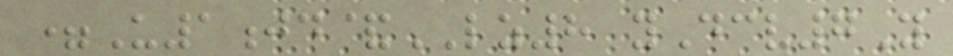=U1jd&LZ8 yDcv7Y
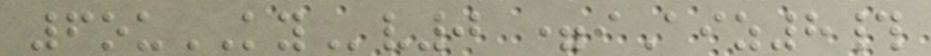6ouKYv0 =iAiz8#
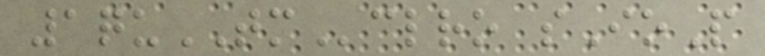1quTMclro sIoP
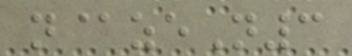n@zeN3
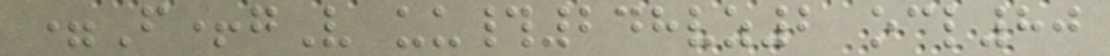=F+gV uu#248vz2 ocl80
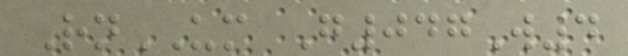RnUM G047W4
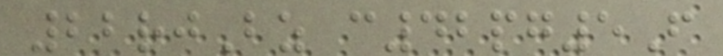22rjBz c42pg5F
